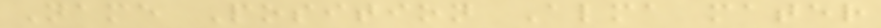Name Position Alma mater
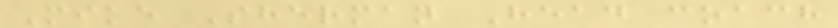Mike Sherman Head coach
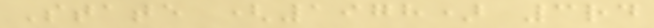State (1978) 3rd
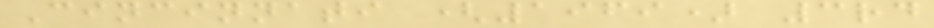Cincinnati (1969) 3rd
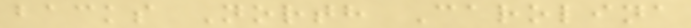backs North Carolina
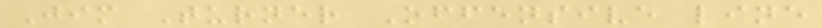Jim Turner Offensive line
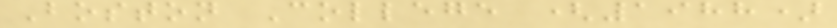Boston College (1988)
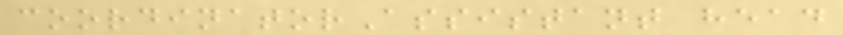coordinatorAssistant head
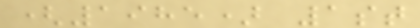(1985) 1st
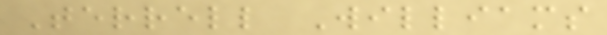Terrell Williams
